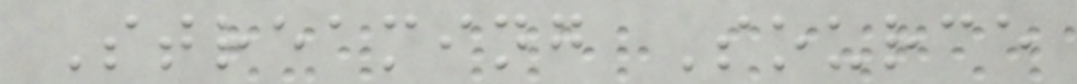Streaming Source
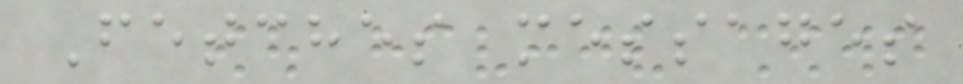Fetches messages
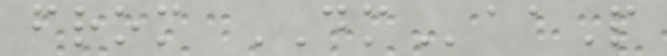from DMaaP
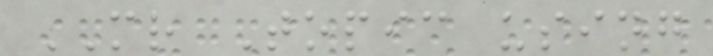MR Topic using
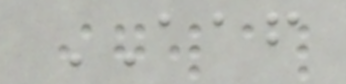AAF
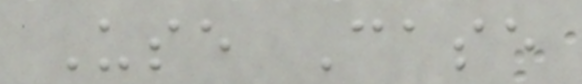Use Case
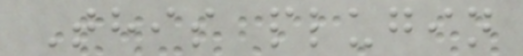This plugin
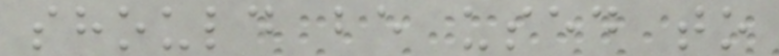should be used to
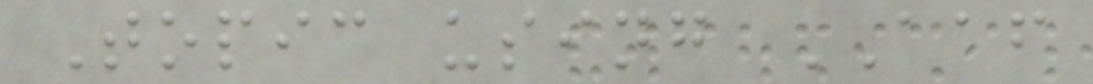Topic using AAF
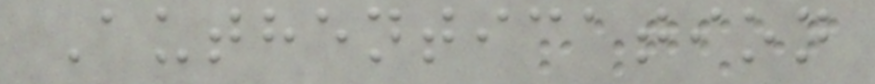Authentication
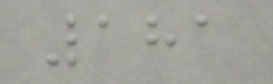181
